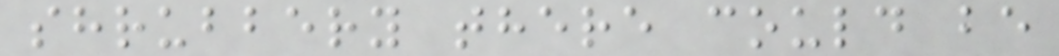shrubbery there could be
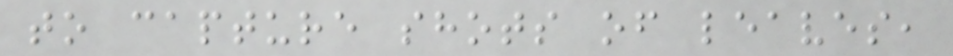to capture shots of leaves,
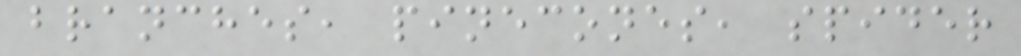branches, pinecones, spider
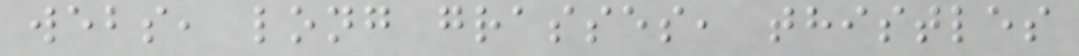webs, long grasses, thistles
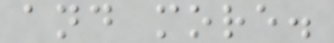and more.
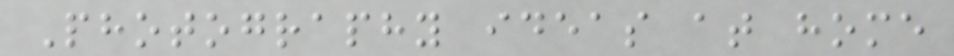Photography ideas at home
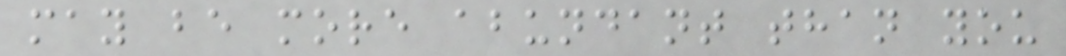may be more abundant than you
